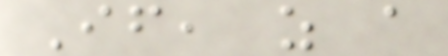If, as a
